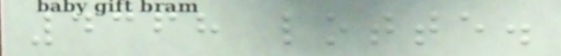4368 lotte.
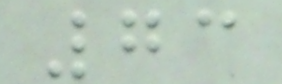73
